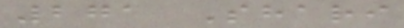271 Shari
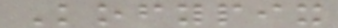Kofypix
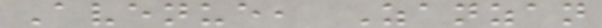Avenue, Zanzan
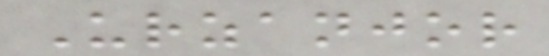Urzanjor
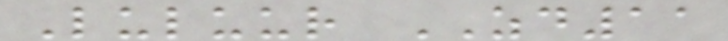Luluur ZD11
